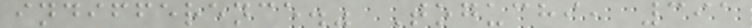indifference." Toguchi, 391
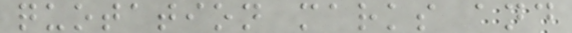quotation marks and
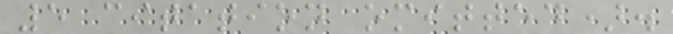5 citation omitted).
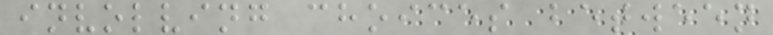involving choices between
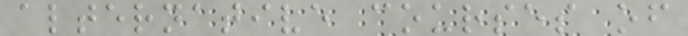alternative courses of
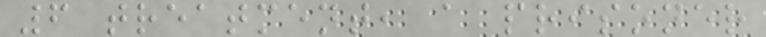6 treatment, a prisoner
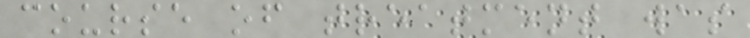course of treatment was
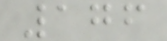176
